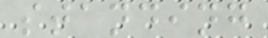standing
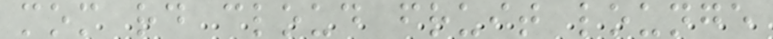mom rd cloud fruit lounge
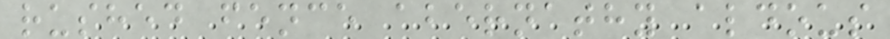rushed fence abernathy aldous
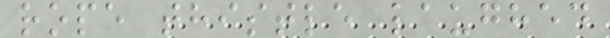rope thistle laughed
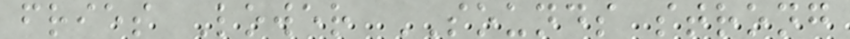fries Lower SOUNDS strong
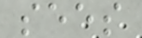sees
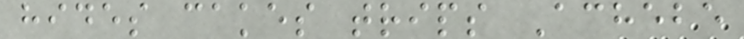hides cakes trips Achebe
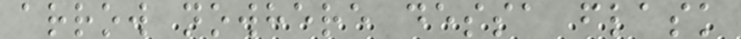arrow nowhere dessa flask
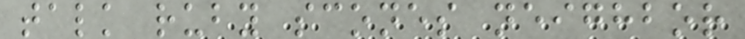talk ruby scones neighbor
